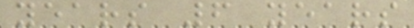years 6 years
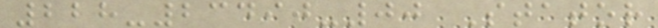228-23490-00 Stator
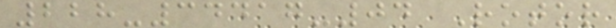228-34417-04 Rotor
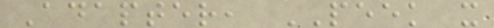Adapter, PEEK x
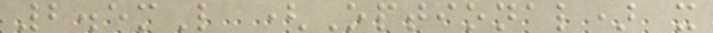2.5mL (Optional) x
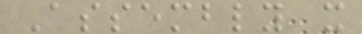Assembly x
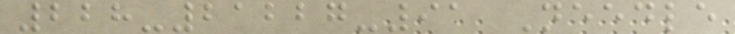228-21227-91 Needle
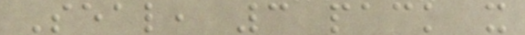Seal, 3 pack x
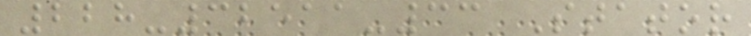228-32511-33 Stator
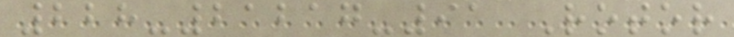228-21217-91 Rotor
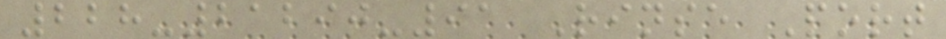228-21290-91 Rinse Port
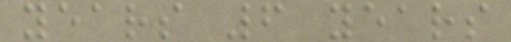years 6 years
